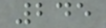245
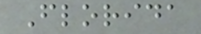Florida
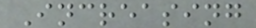Increasing
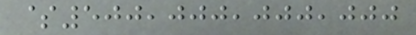$500,000,000,000
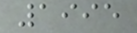1995
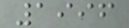1996
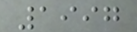1997
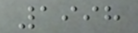1998
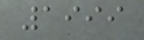1999
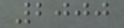2000
